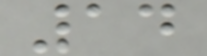14
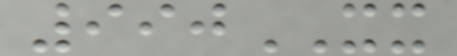990XX
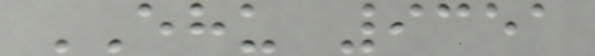EHU 9351
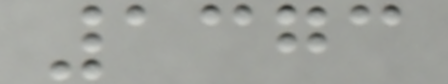1373
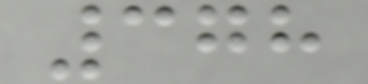378
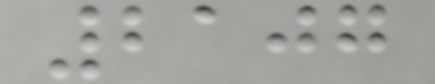2107
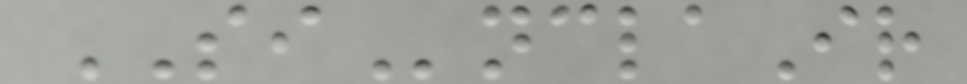SInclaIr
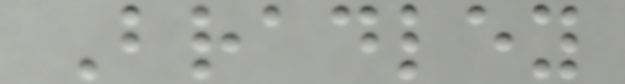Bradley
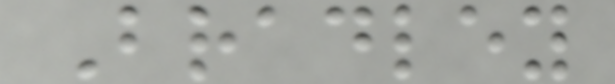Bradley
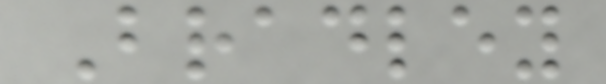Bradley
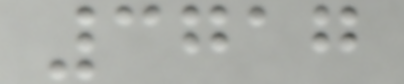3717
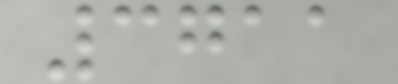3711
